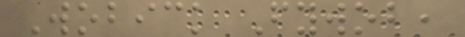Wobick Fywob,
